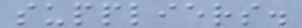suppliers.
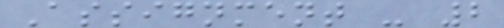Assignment - 2
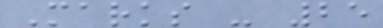Marks - 25
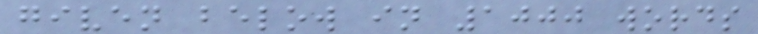given below in 1000 words
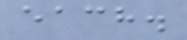each.
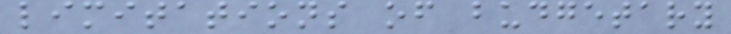limitations of budgetary
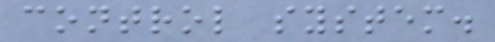control system.
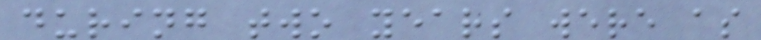during two years were as
